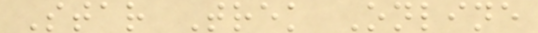Star Trek Online
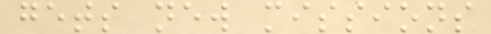gets new missions
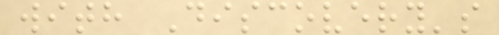with Discovery's
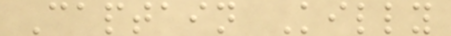Captain Killy
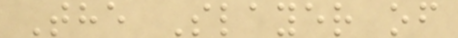The Slayer of
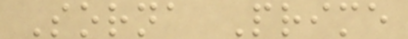Sorna Prime
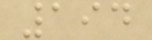194
